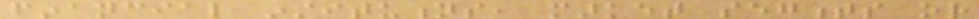financial institutions, market segments or
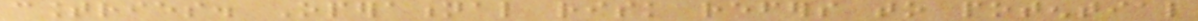countries. Operational risk refers to potential
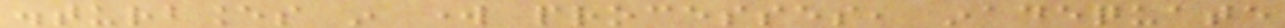disturbances in work processes, inadequate
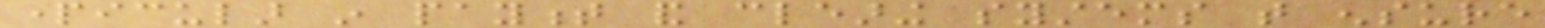particular in payment and clearing systems that ensure
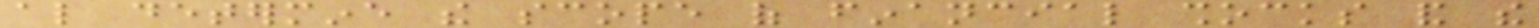also determine the scope of financial shocks and the
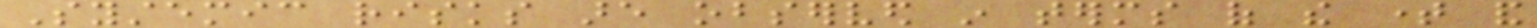Systemic risks are observed in terms of the time and
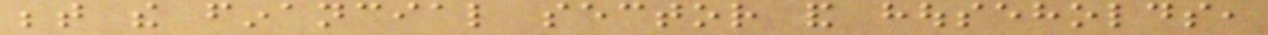between the financial sector and households,
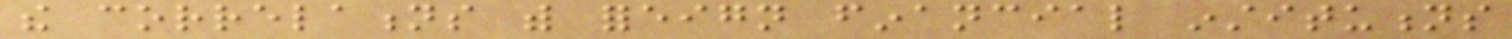the correlations with foreign financial institutions
